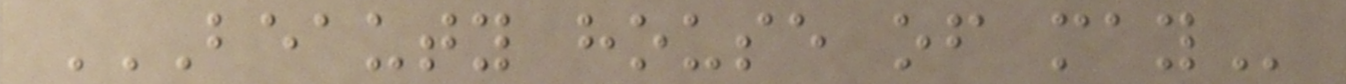BEAUTY HOUSE OF MAY
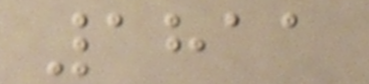1811
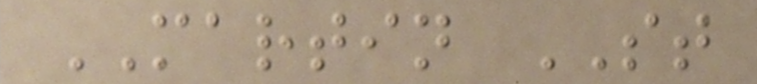MARTIN ST
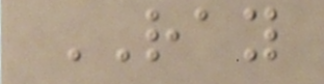RAY
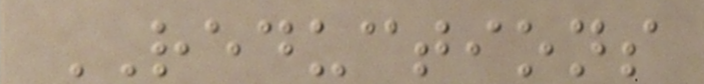REDUCTIONS
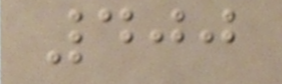400
